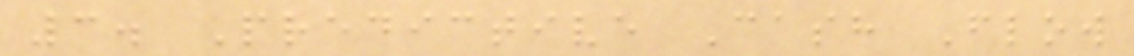3. Predictive Cash Flow
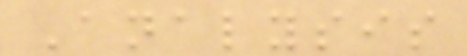Analysis
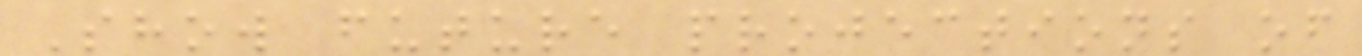Show future projections of
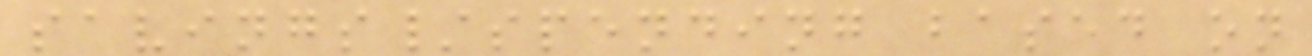savings/spending based on
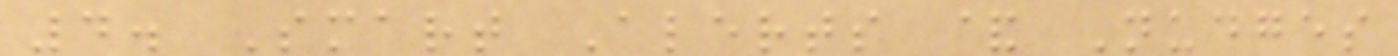4. Smart Alerts & Nudges
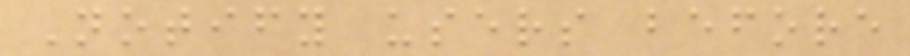Notify users before
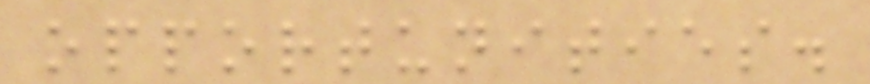opportunities.
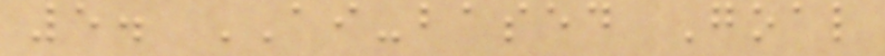5. AI-based Goal
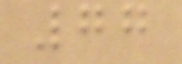77
